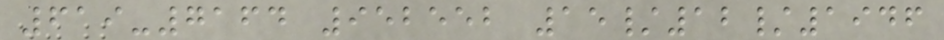619-7164 952552 15/12/1946
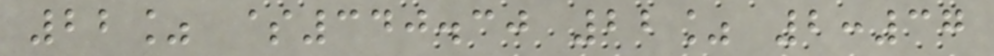22% $340.30 22% 2:37
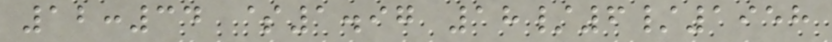12:34 $1.97 18/6/1958
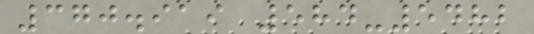370.919 584-5482
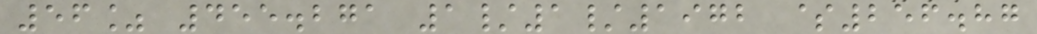56% 455.271 1/1/1972 $256.87
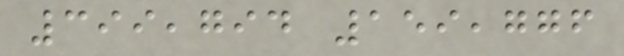399,794 159,776
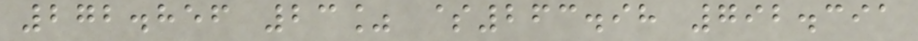272.856 23% $263.98 792.391
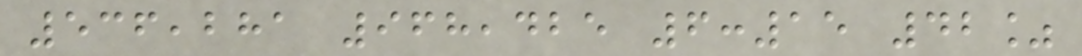536,281 968,425 6:15 42%
